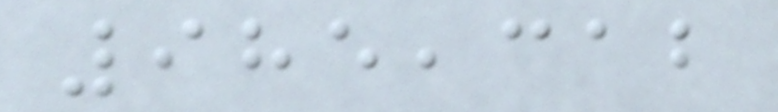985,312
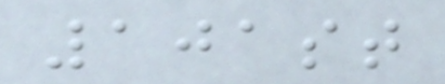101st
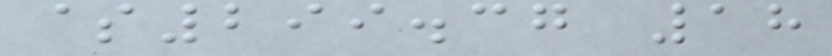$299.37 18
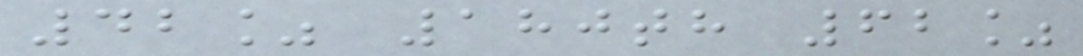42% 180th 62%
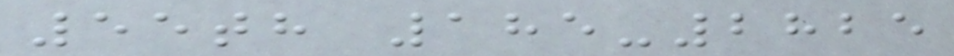55th 185-2825
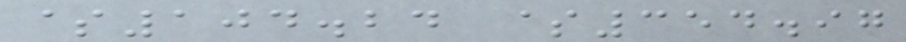$104.24 $354.97
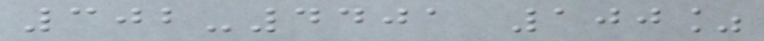302-4401 100%
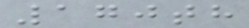170th
